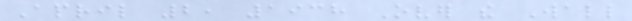April 2, 1938 Over the Wall
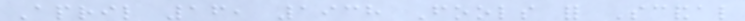April 16, 1938 Fools for Scandal
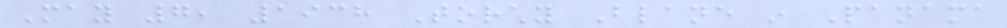May 7, 1938 Torchy Blane in Panama
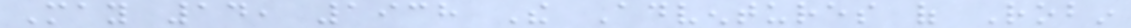May 14, 1938 The Adventures of Robin
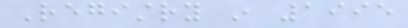Registry in 1995
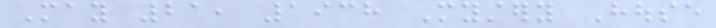May 21, 1938 Mystery House
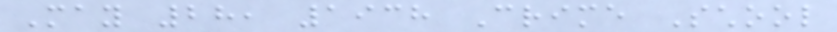May 28, 1938 Crime School
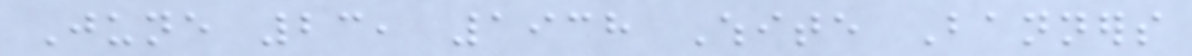June 23, 1938 White Banners
